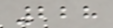228
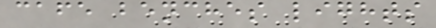cafe benches lights
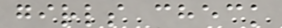girls check
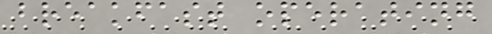breakfast operating
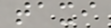taxi
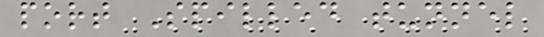port Spilled tunnel
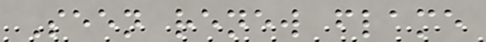Seen renew flame
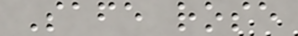Safe rose
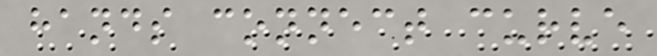hands connect curve
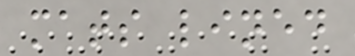mats lined
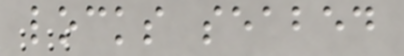locks seabed
